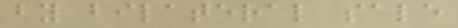by bilateral sale
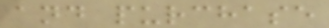and purchase
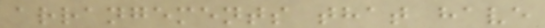arrangements that have
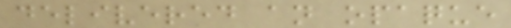delivered an opaque
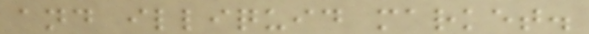and illiquid market.
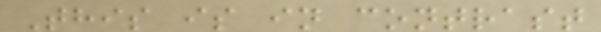This is in contrast
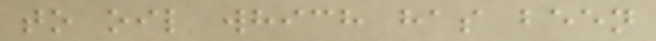to oil which has been
